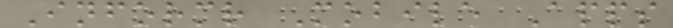Informr Mobile Apps
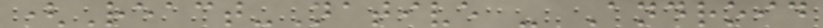(React-Native - Android
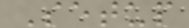Setup
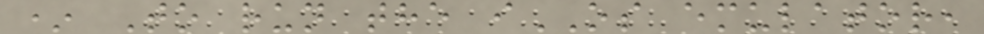* To run the iOS emulator,
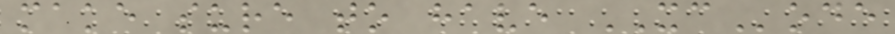make sure to have XCode
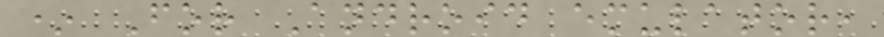* For Android emulator,
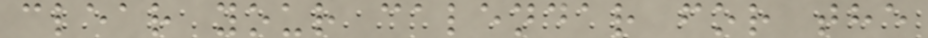clear your calendar for the
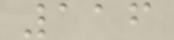116
